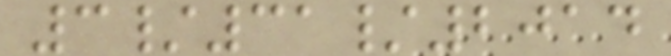3/31/2014
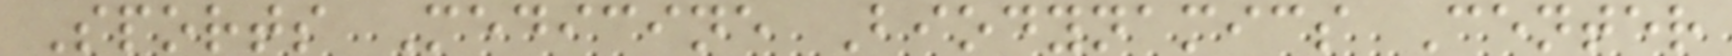Sports Medicine Biodynamics Center
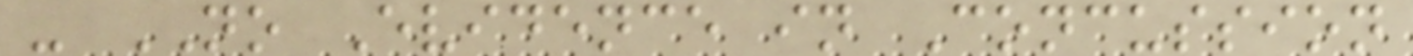- NO Evidence in Concussion
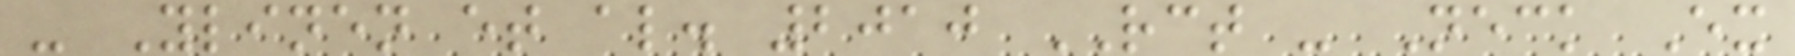- Ylinen et al. 2010 RCT - Neck Ex
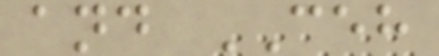and CEH
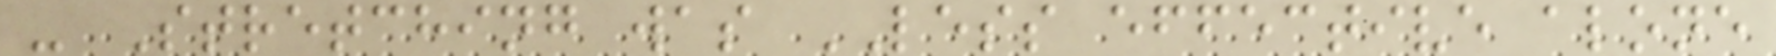- Stretching was LESS effective alone
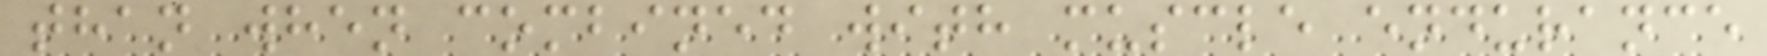than when combined with muscle endurance
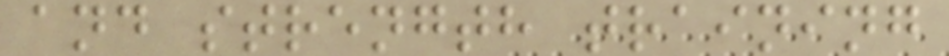and strength training
